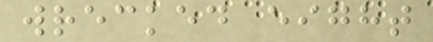wrecked eight
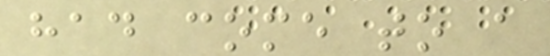had come to a
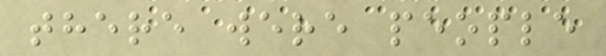there were people
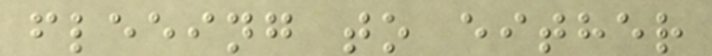fleeing to either
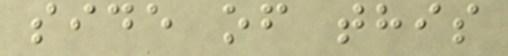side of this
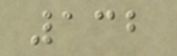132
